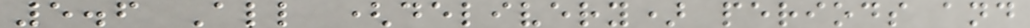5.6 All (delivery) periods and
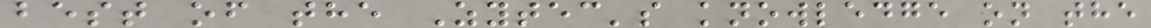best of the Zytec's knowledge on the
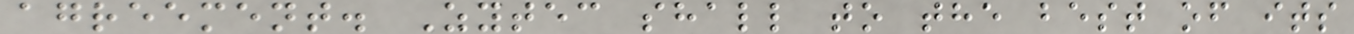agreement. Zytec shall to the best of its
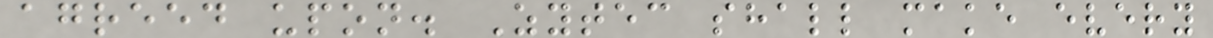agreed upon. Zytec shall make every
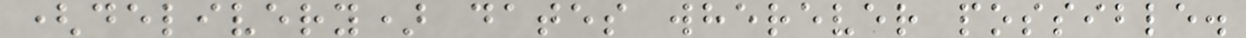(delivery) dates wherever possible.
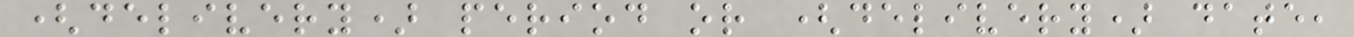(delivery) period or (delivery) date,
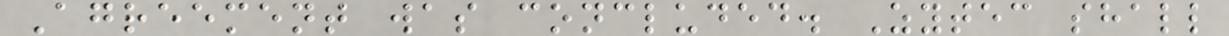Agreement was concluded. Zytec shall
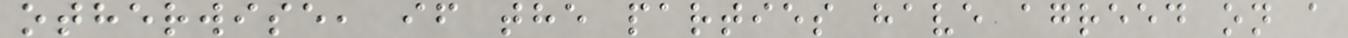otherwise, if the parties have agreed on a
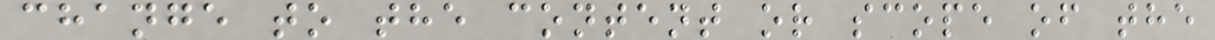change to the content or scope of the
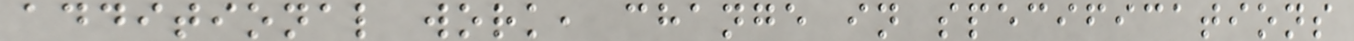additional work, change in specifications
